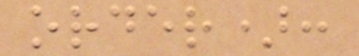order):
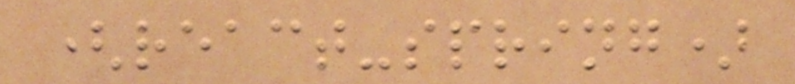(react-spring)
